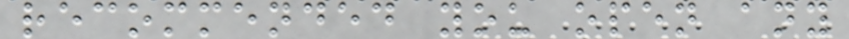recommended you open any
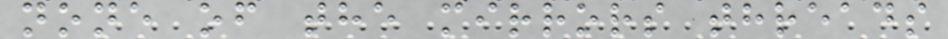none of the mirrors threads
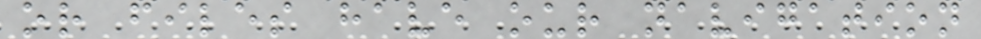or files have our navigation
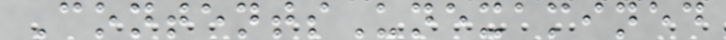ContentsUnexamined
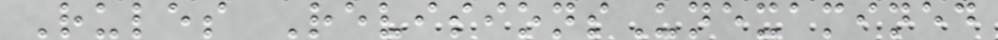Rules RevisionsUnexamined
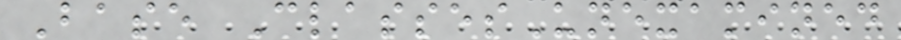Base ClassesUnexamined
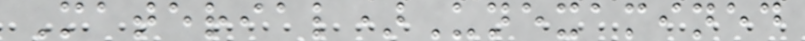Material)Unexamined
